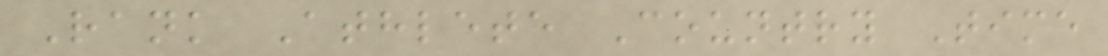Rank Athlete Country Time
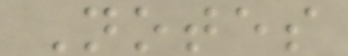Notes
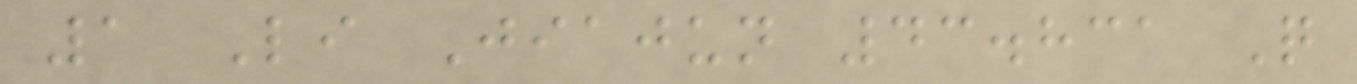1 Li Jiajun 43.831 Q
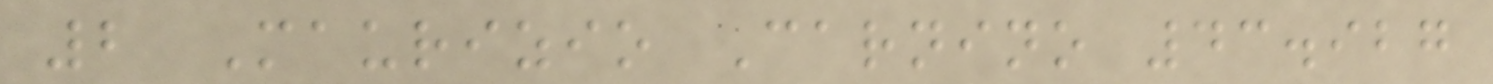2 Maurizio Carnino 43.927
